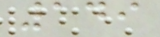149
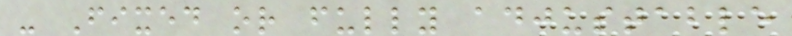- Fixed or fully adjustable
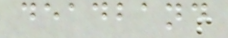deadband
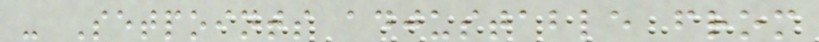- Setpoints adjustable from
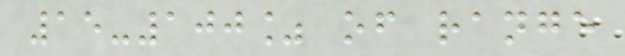15-100% of range
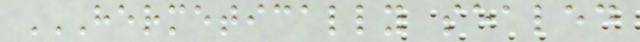HERMETICALLY SEALED
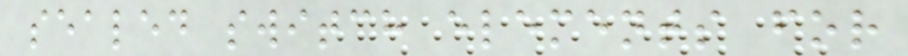sealed switch elements for
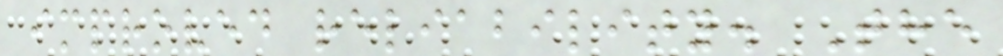improved reliability. The
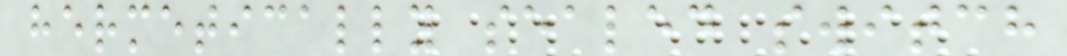hermetically sealed switch
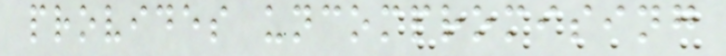provides uncompromising
